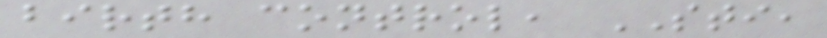birth control, STI,
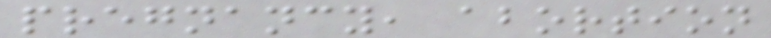pregnancy, abortion
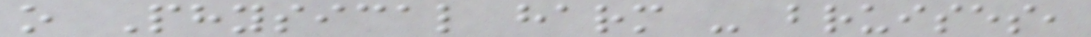o Physical harm - bruises,
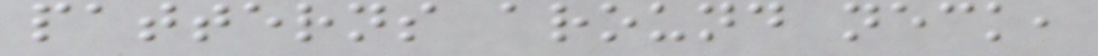patterns around neck,
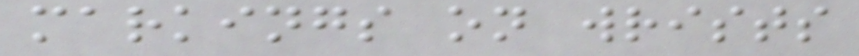markings on wrists
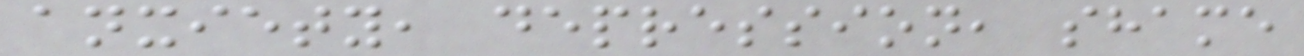anxiety, depression, shame
